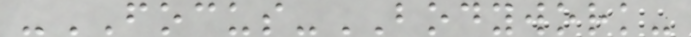-FOCUS-BODYWORK-
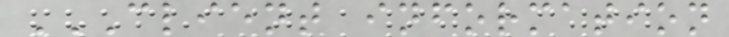CLIENT INFORMATION
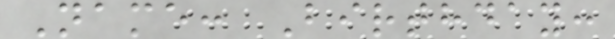Name: Birthday:
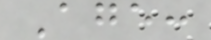Age:
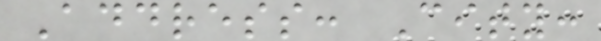Address: City:
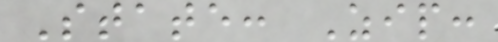State: Zip:
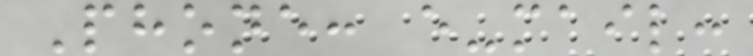Phone: e-mail:
